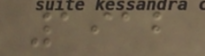1912
